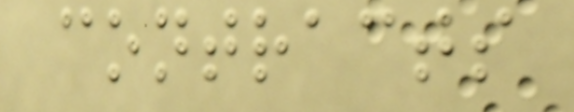contracts
